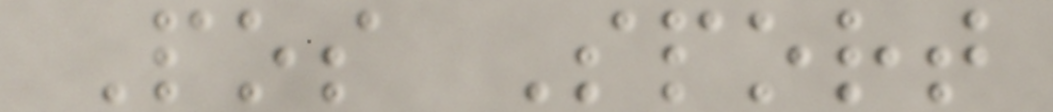Pos Sport
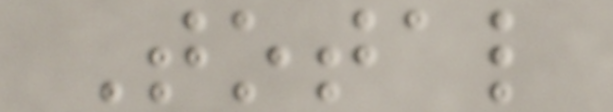Total
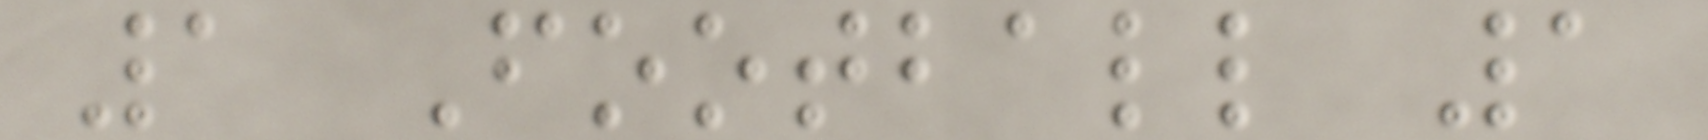1 Football 1
